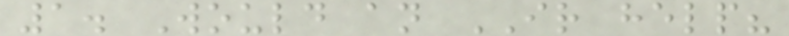1. Would an IR help?
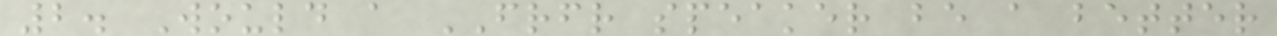2. Would a FRFR speaker be a better
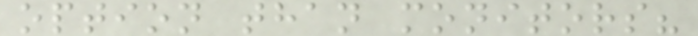option than monitors?
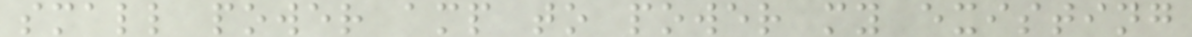small power amp to power my existing
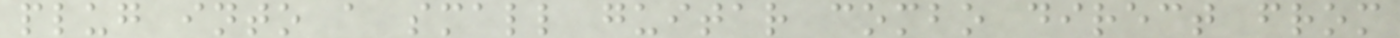plug into a small guitar combo direct from
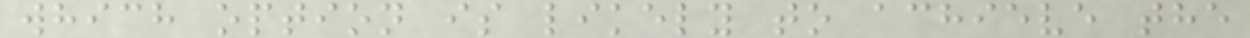which option is likely to achieve the
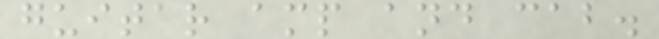guitar amp and cab.
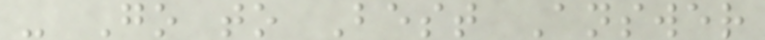- Go to Best Answer
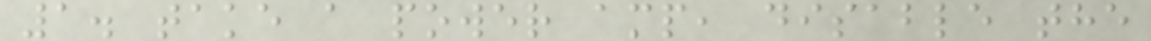1. take a power amp, disable the
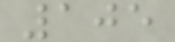105
